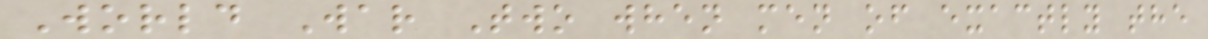World War Two when men of exactly the
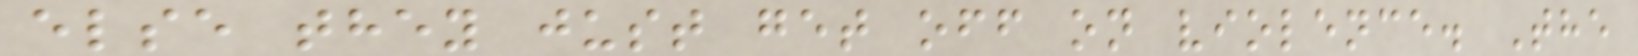else they just get off on violence. The
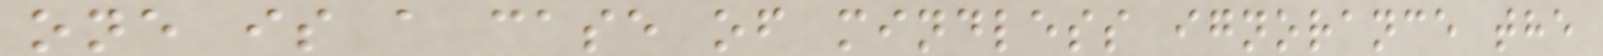one is a case of mindless ignorance the
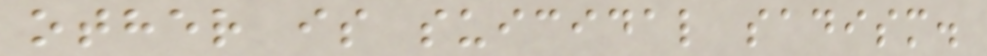other is suicidal sadism.
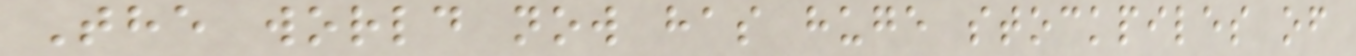The world now has huge stockpiles of
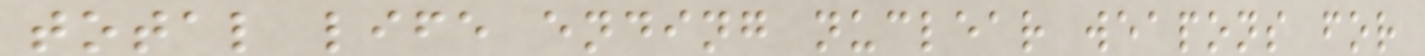total life ending nuclear weapons for
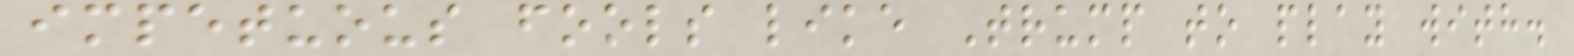impetuous fools like Trump to play with.
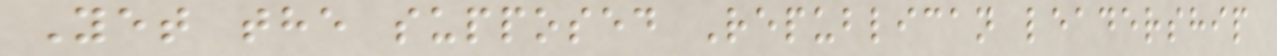Yet the supposed Republican leadership
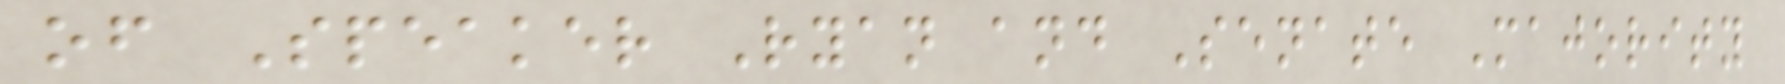of Speaker Ryan and Senate Majority
